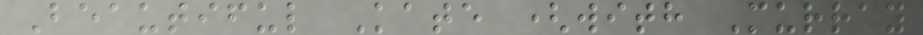Beautiful Kate (with Murray
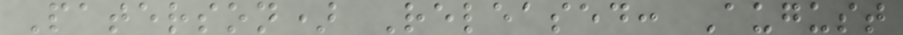Paterson) Released: August
